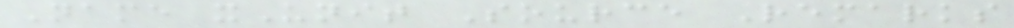Name xUnit Source Remarks
